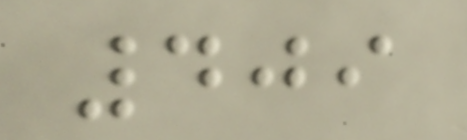409
